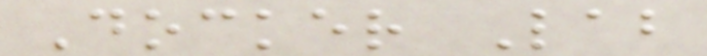Docker Lab
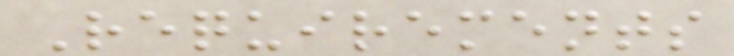Requirements
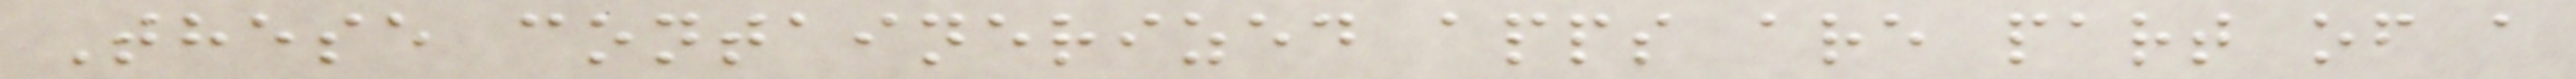These containerized apps are part of a
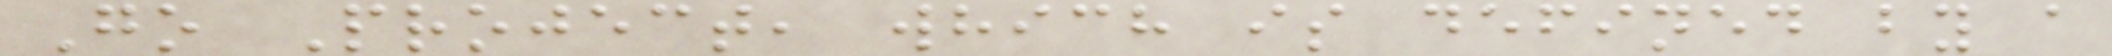Go Project, which is defined by a
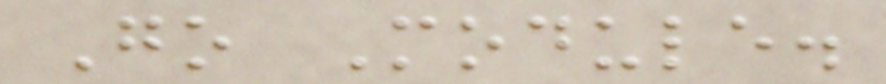Go Module.
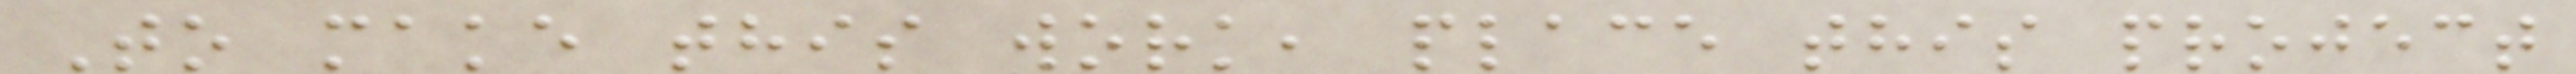To make this work, place this project
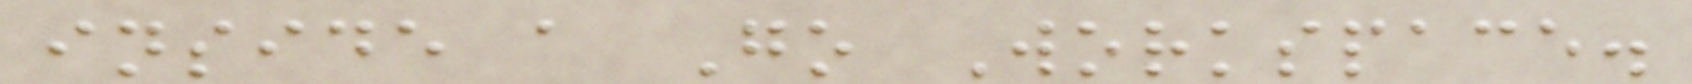inside a Go Workspace.
